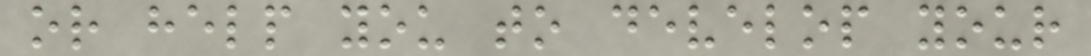or help you to develop your
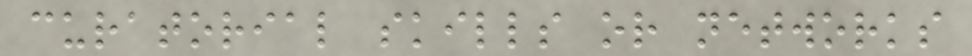curatorial skills or networks
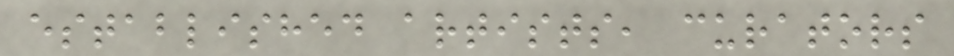established artists, curators
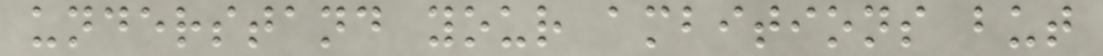understand your ambitions but
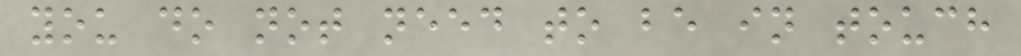you do not need to be in touch
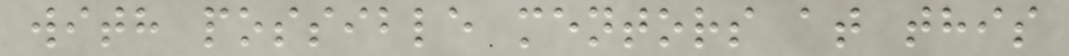with possible mentors at this
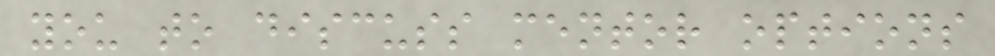you to discuss mentor options
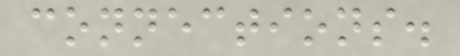connections.
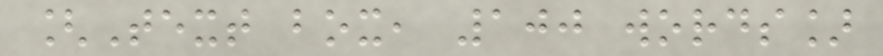[Text box, 100 words]
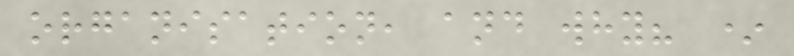organisation, and why? *
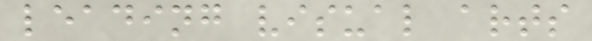leading visual arts
